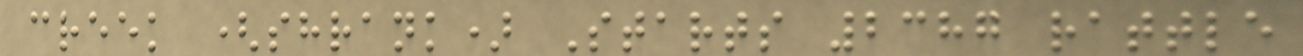creek (shrank) Starts 2387 rattle
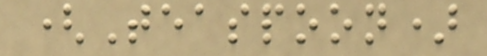(Teaspoon)
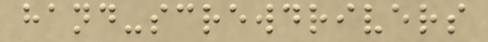hand-screwdrivers
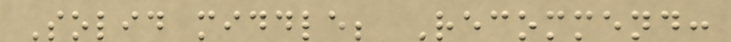Solid middle; Recommend:
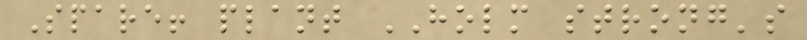Spare! plant HOLM strong's
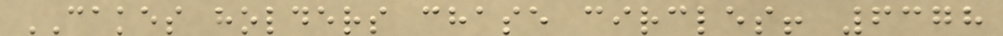CAKES holders chase circles! 6378
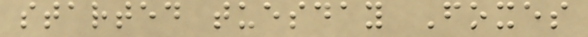started tuesday Foxes
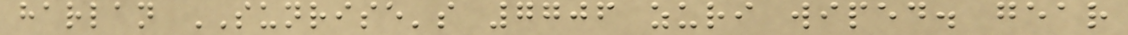harlan SUNRISE's 7706 zuri wiped. gear
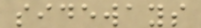sideways
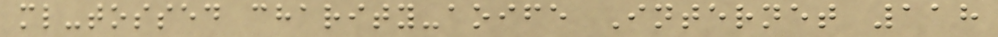ml-tossed charity-aoife Internet 118
